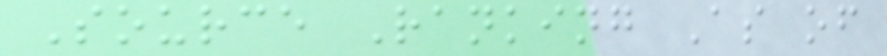Source Ranking As of
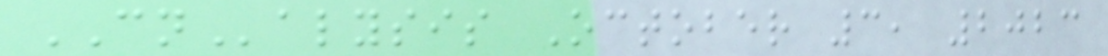CNalysis October 3, 2023
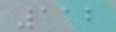112
